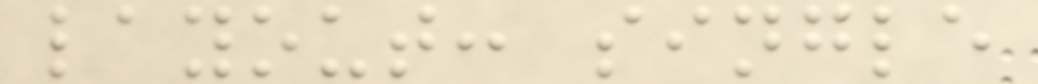layout: single
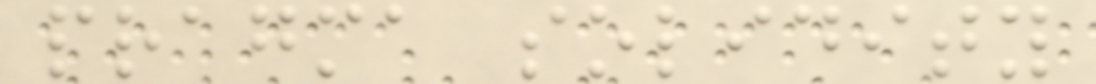pragma solidity
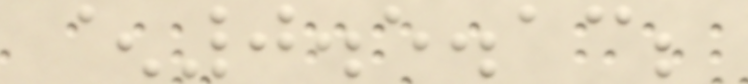^0.5.13;
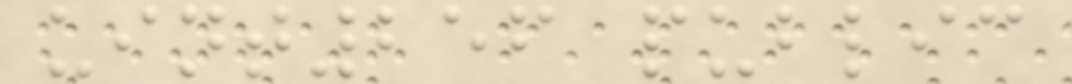uint256 public
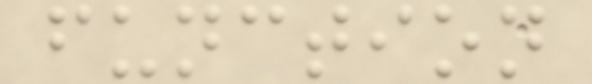function
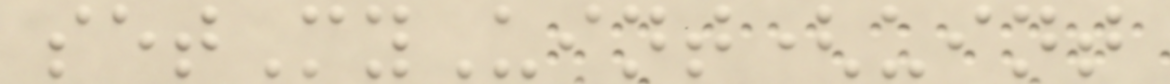setMyUint(uint
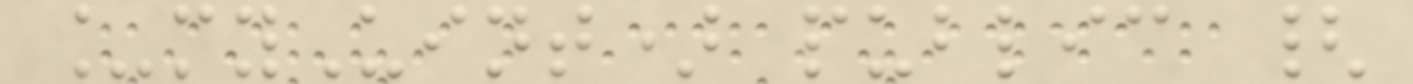_myUint) public {
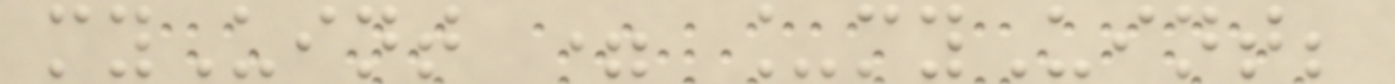myUint = _myUint;
